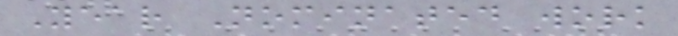Year Nominated work
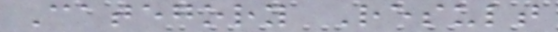Category Result
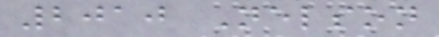2010 Nelson
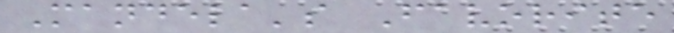Mandela's Favorite
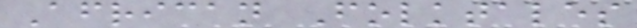African Folktales
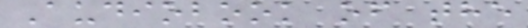Audiobook of the
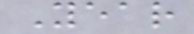Year
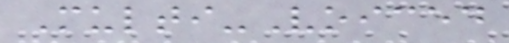Multi-Voiced
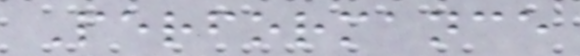Performance
